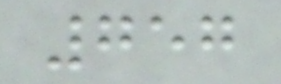757
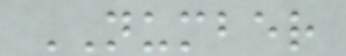NUMBER
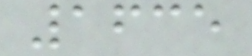1635
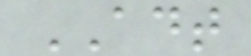ADT
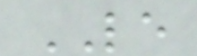LE
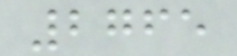2765
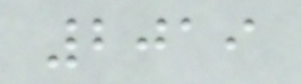2019
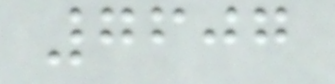7607
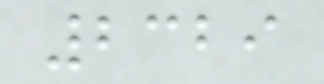2329
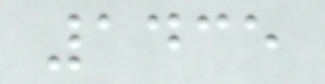1435
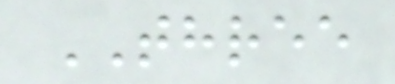THREE
